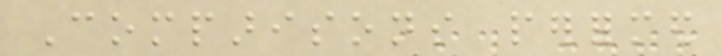Comparisons performed
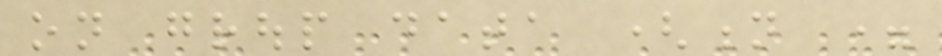on group data (n =
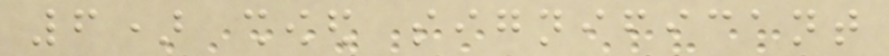6) showed significant
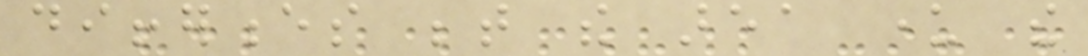differences between the area under the
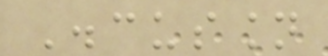Discussion
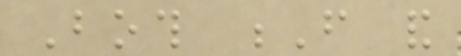Both F and
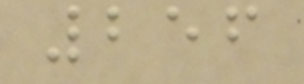256
